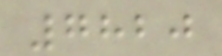7820
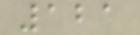121
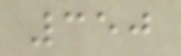350
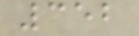352
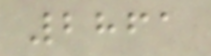2861
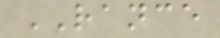RANCE
